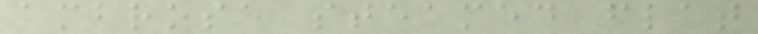ambrose steamed flat
